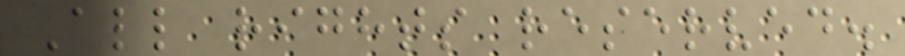All rights reserved.
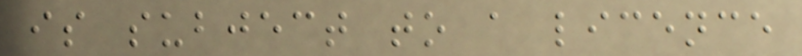is subject to a licence
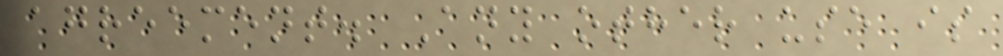agreement. Any other use is
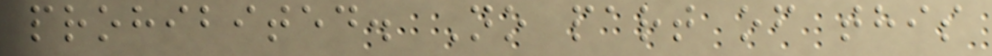prohibited. No part of this
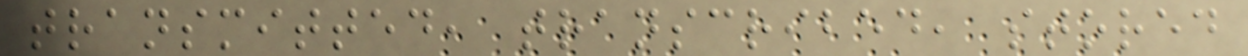transmitted, transcribed, stored
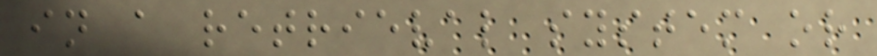in a retrieval system or
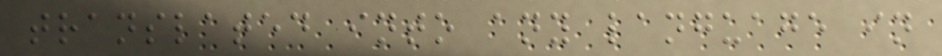translated into any language in
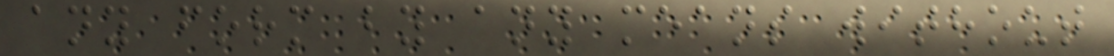any form by any means without
